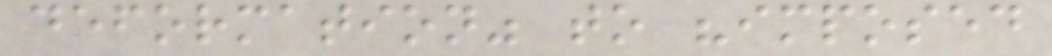deformation" to "imposed
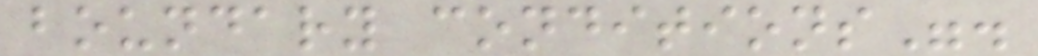boundary conditions".
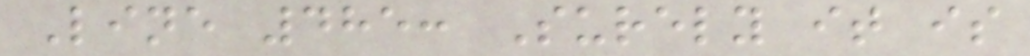Line 485: Surely it is
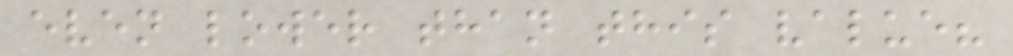even lower than this value?
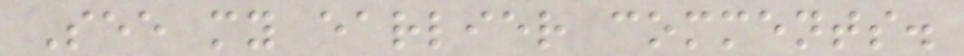See my earlier comments.
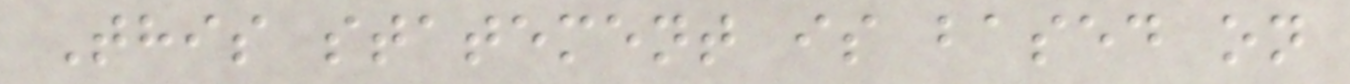This statement is based on
